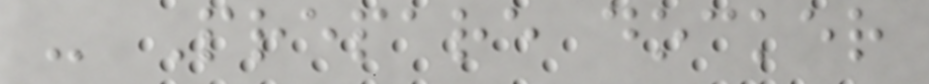- Prepare docker
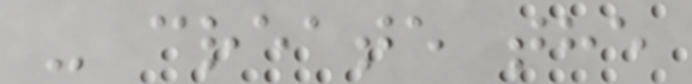- create the
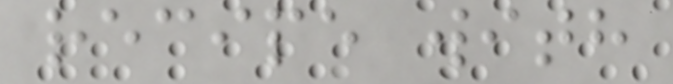recipe with
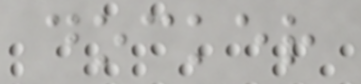docker
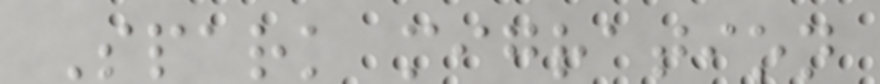Spark migration
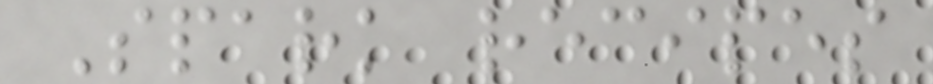Spark recipes
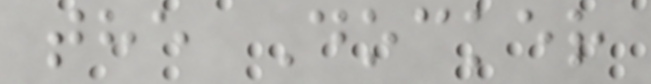the Docker
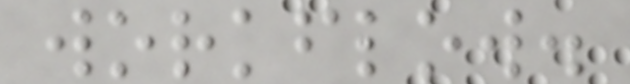workflow.
